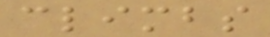climbs
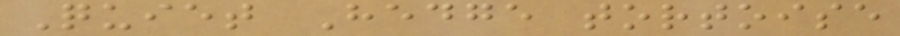Quiet Hedge tortoise
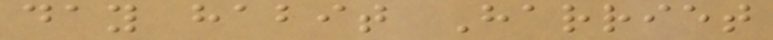day habit Harriet
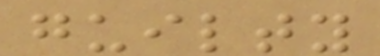guilty
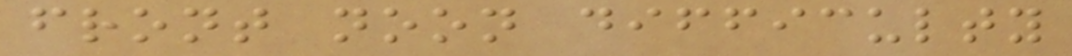front noon difficulty
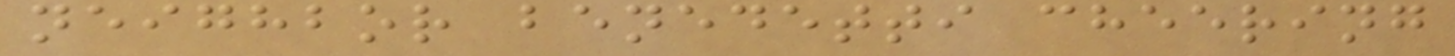neighbor benedetti cheering
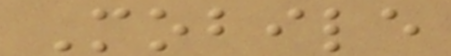Mobile
